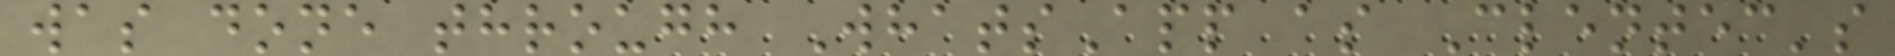was done through WhatsApp as Clentec's
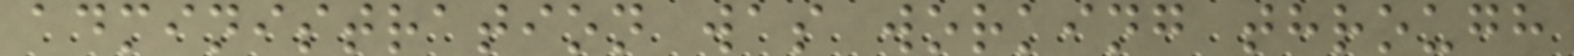administration was working through
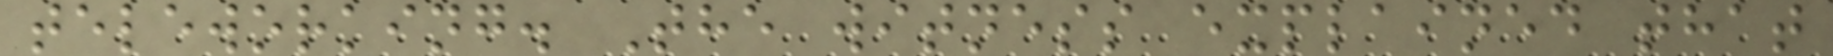teleworking. The witness explained that
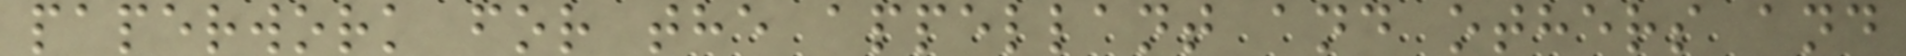paperwork for the appellant and others and
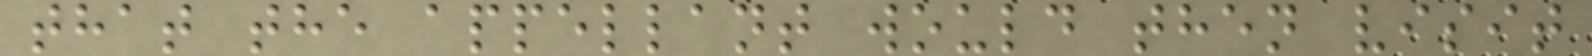that the appellant would then visit
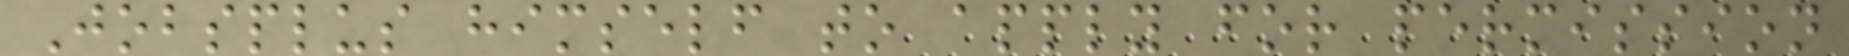Jobsplus himself to apply for permission
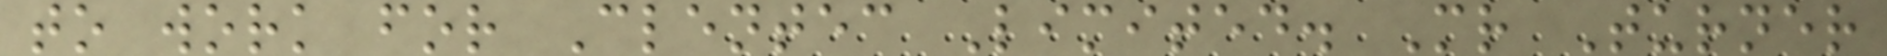to work for Clentec Limited. Mr Turner
